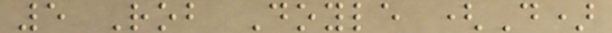5 Rob Doyle (D)
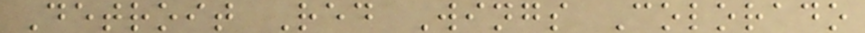Detroit Red Wings Colorado
